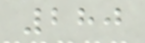280
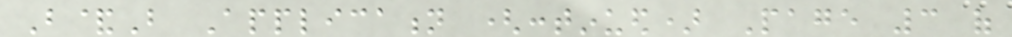B&B Application (continued) Page 3 of
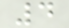4
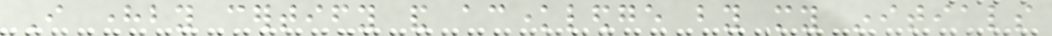I hereby certify and acknowledge by my initials
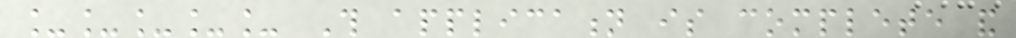_____ This application is complete and
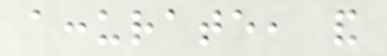accurate, and
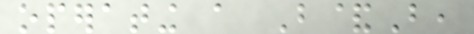operating a B&B,
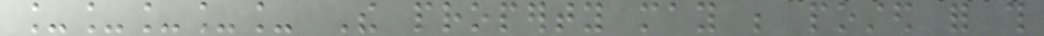_____ The property may be posted for this
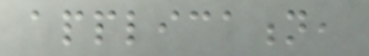application,
